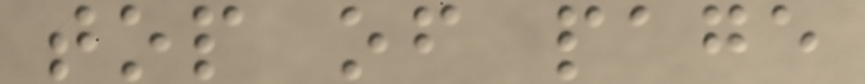top of page
